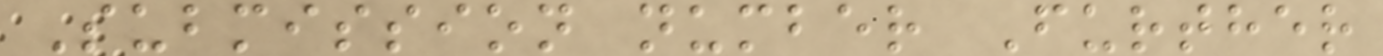Submission number Further
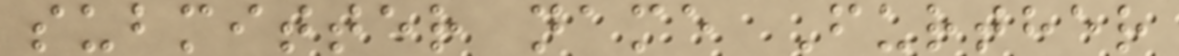submitter name Further
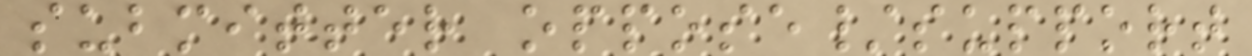submitter oppose/support
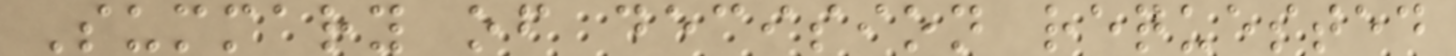Summary of decision requested
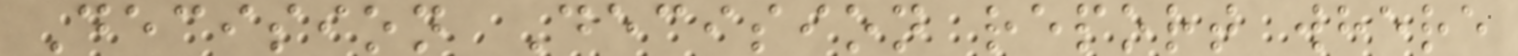Decision Decision report where
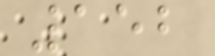152
